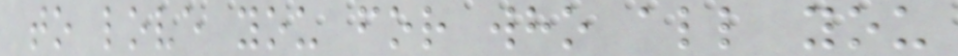to love you for who all you
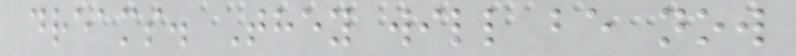dreams. They will be now
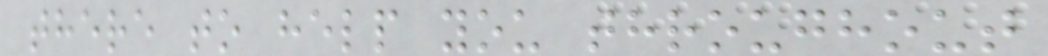there to help you throughout
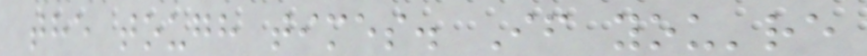the tough times. If you're
